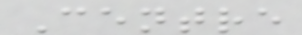Centre
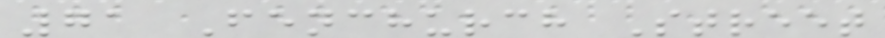71 Fenchurch Street
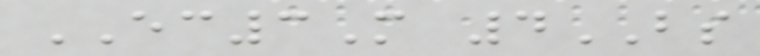EC3M 4BS
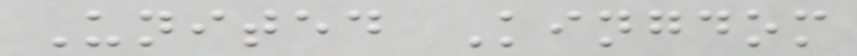United Kingdom
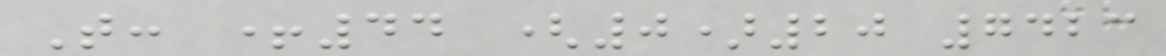T: +44 (0)20 7423
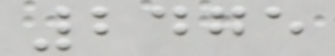2475
